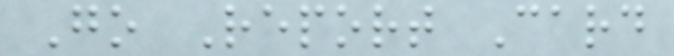Go Report Card
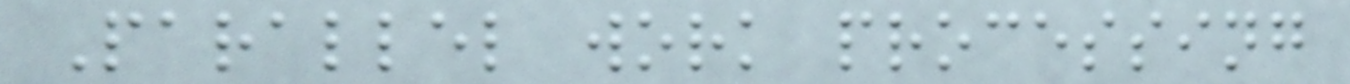Parallel work processing
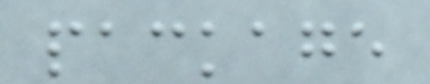package
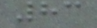83
